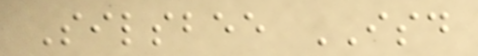Silsbee ISD
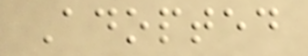Adopted
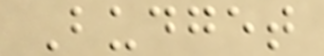Budget
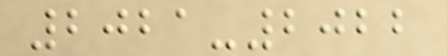2021-2022
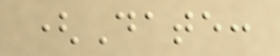(Date:
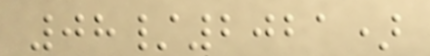08/2021)
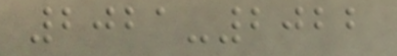2021-2022
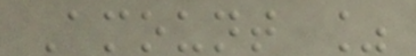Amount %
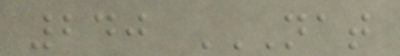240 NAT
